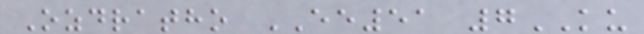Ozdratho EE51 7KU
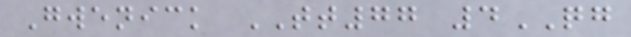Gwenick TT77 4QG
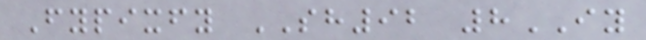Fypixfy SH92 8IY
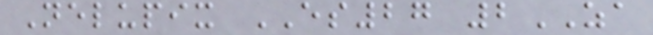Nelupix ES27 2ZA
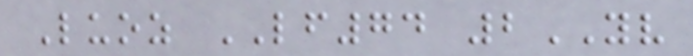Luoz LF74 2YV
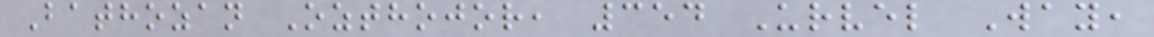Bathozan Ozthojor, 354 Urvel Way,
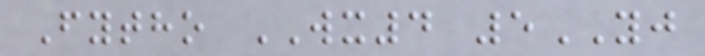Fytho WX4 5YJ
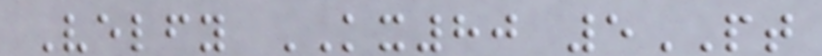Velfy KX80 5PT
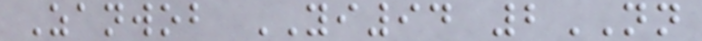Zanwob YI94 2NN
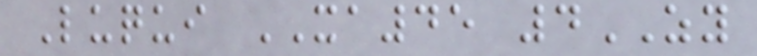Luqui XA45 4ZY
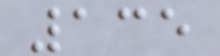135
